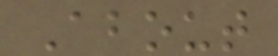About
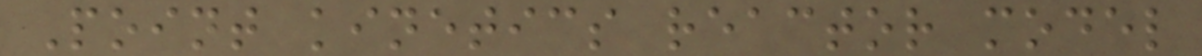Point kinetics reactor model
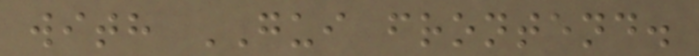with GUI frontend.
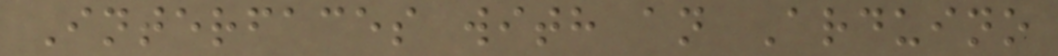Interfaces with an Arduino
